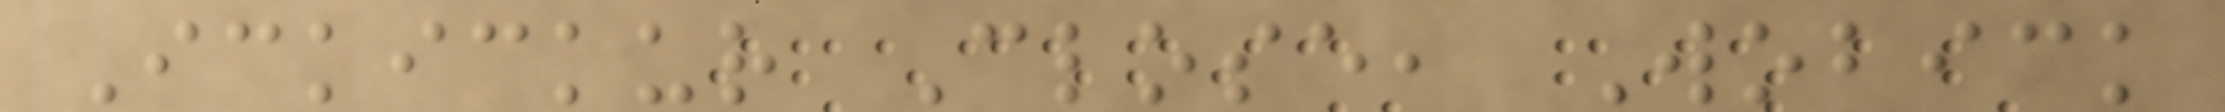Ickickur Close, Wobick
